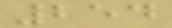254
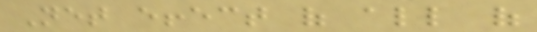Net effect of all of
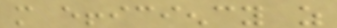more efficiency as
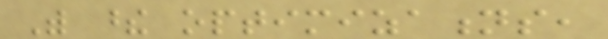With these optimizations,
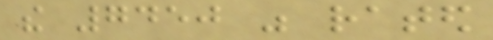the 7450 was rated
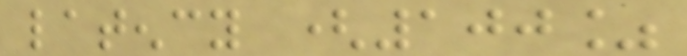latency (100%
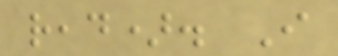read). I
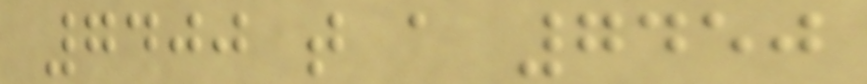7400 that a 7450
